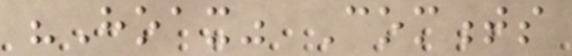"Hoax" Comments
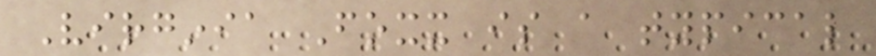Virginia Foxx is a typical
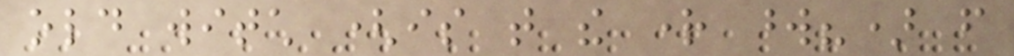old witch (is that the right word?) from
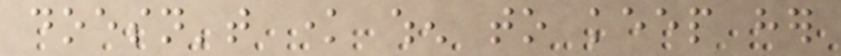doesn't know when to keep her
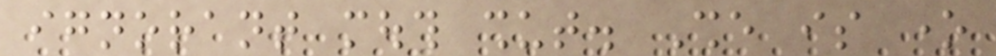ignorant mouth shut. She is one
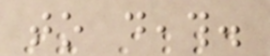to death.
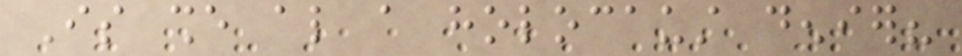Is she also a holocaust denier?
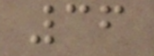36
